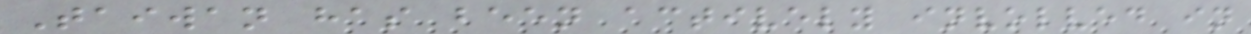Taiwan has been actively involved in
